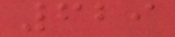629
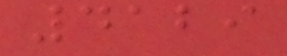4129
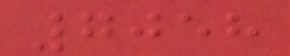7058
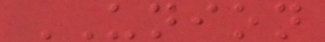UNION
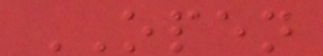OPEN
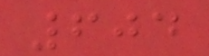604
